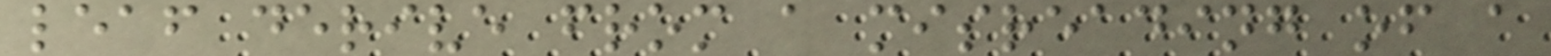leaf derive from a misreading of a
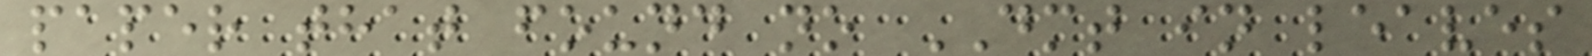paper that found no DMT in leaves
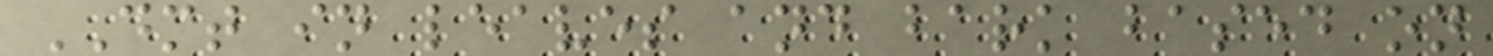DMT in leaves and bark based on
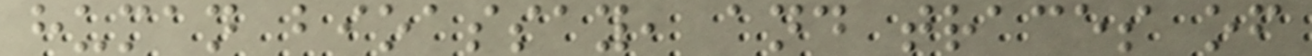human bioassay, and traces of
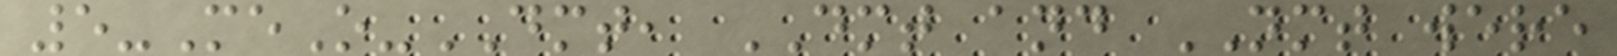5-MeO-DMT, DMT and NMT were
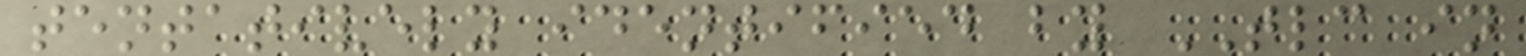tentatively identified by TLC in
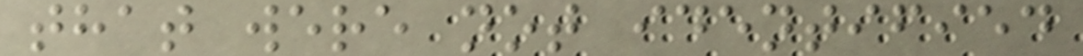that were not identified
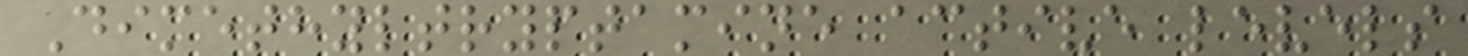Dimethyltryptamine active levels
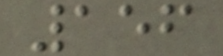156
